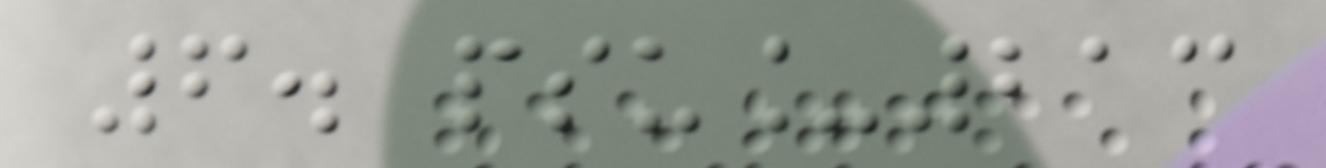6. psu_213
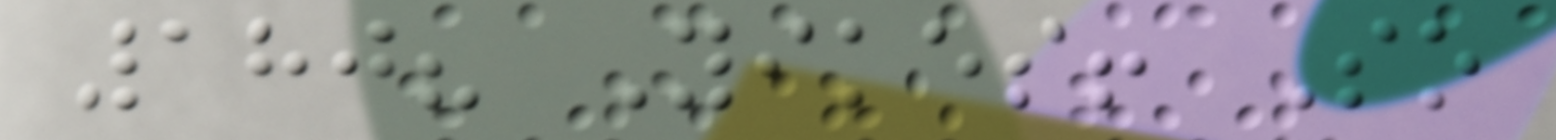180? Yikes! So
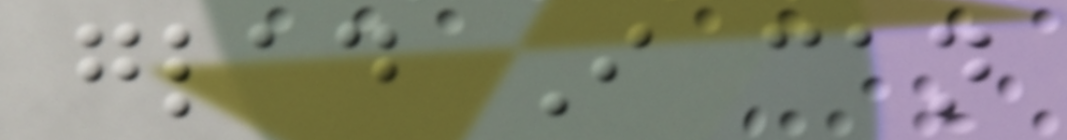glad I can
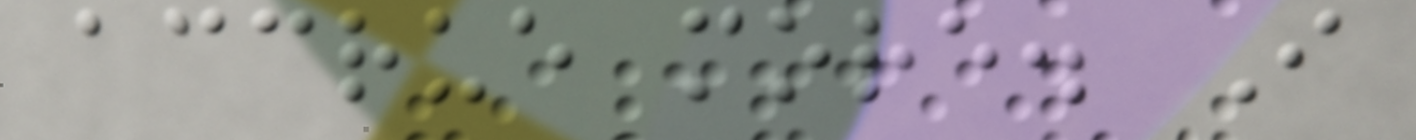accrue more. I
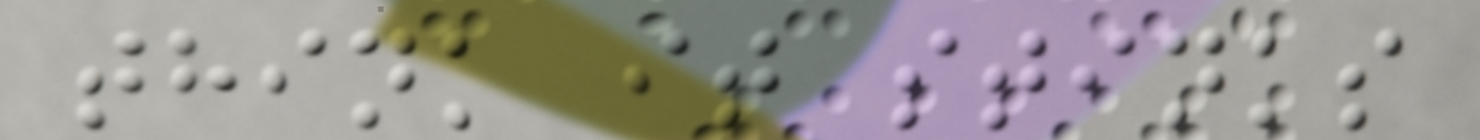think it stinks
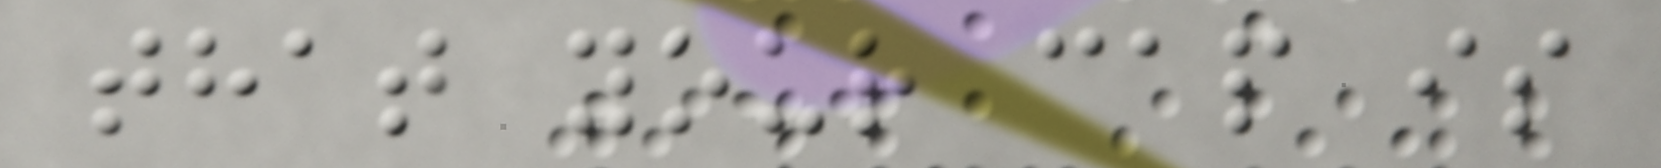that your cap is
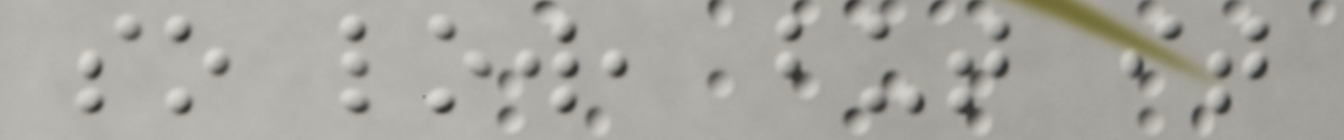so low, but it
